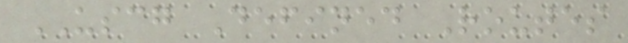USCG Defined Routes
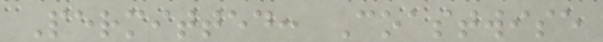Permitted: Coastwise
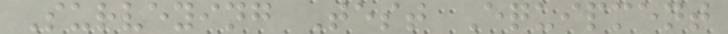Surveying Test Equipment
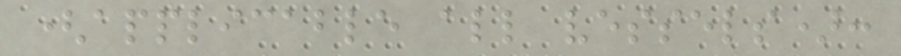(applicable all vessels):
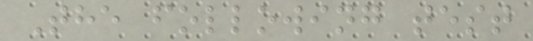The following test
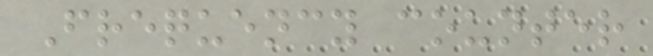Frequency counter
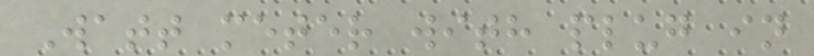Watt meter with plug in
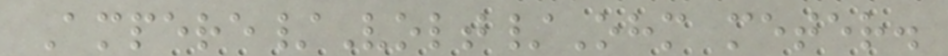Ampere/Volt/Ohm meter.
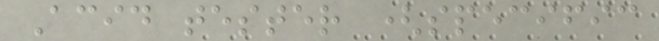Acid tester (specific
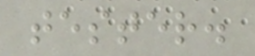tester.
